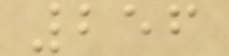256
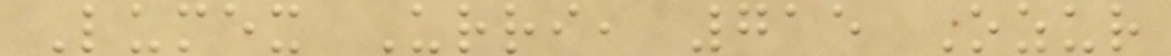Lumex Urri, 715 Ozur
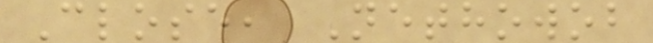Close, Nethowob
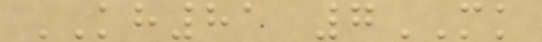KH81 7MK
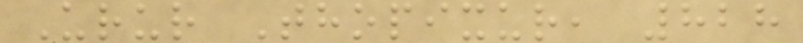Urur Thopixur, 828
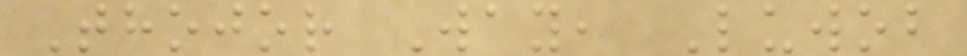Thojor Way, Luwob
